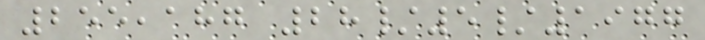255,187 28/5/1977
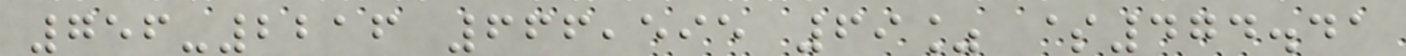756-2216 666,595 69% $474.41
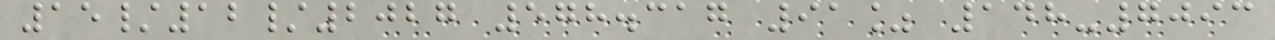15/12/2027 578.317 91% 148-7093
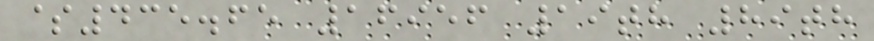$435.65 16956 19th 89th
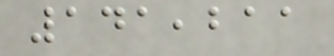141,211
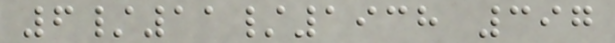6/11/1938 397
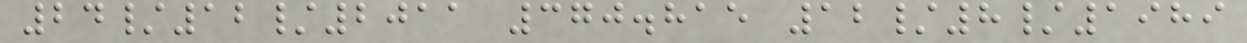24/12/2011 370.815 12/8/1989
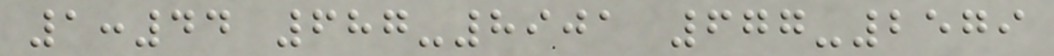1:44 687-8901 677-2579
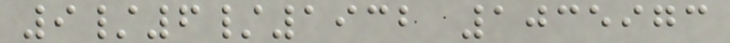9/6/1932 1035973
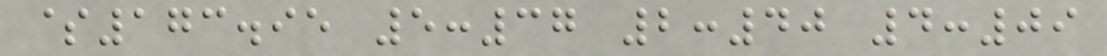$173.95 5:37 2:40 4:09
